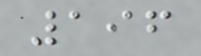196
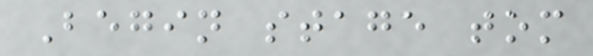Begin stage tom
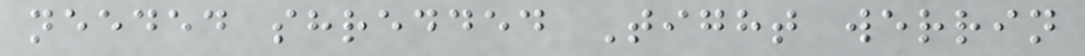needed shredded Tight werrin
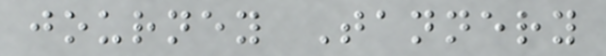journey Tannery
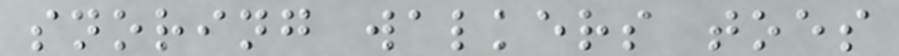snoring walkers toes
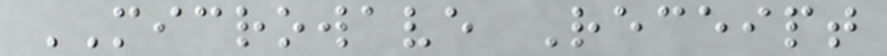MICROWAVE Receipt
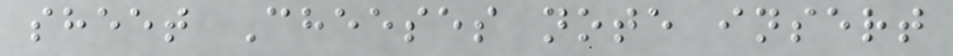sheet Cheeses note insert
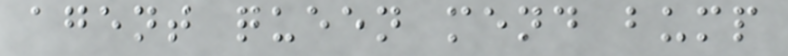agent queen mend bump
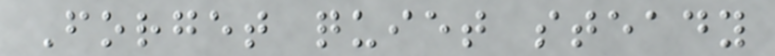Forget quiet steady
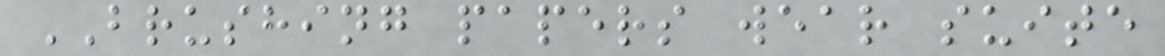BRUSHING papers wear suite
